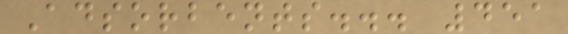Adsorbents... 451
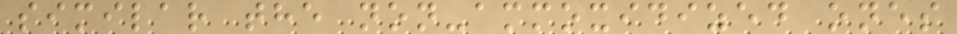similar the non-ammoxidized ones
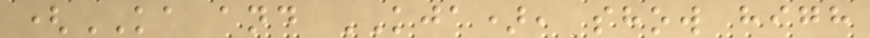(KA and KJA), show high
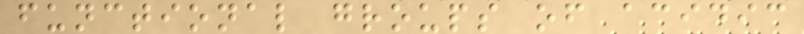functional groups of acidic
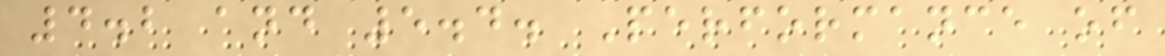4.2 and 5.4. Performance of
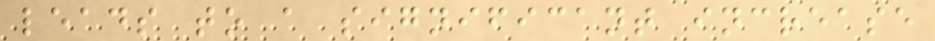leads to a significant increase
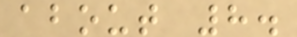about 8.
